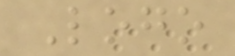Logo
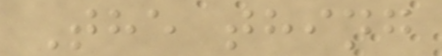The thing
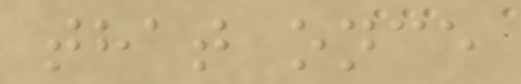that once
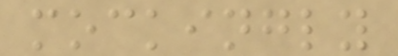mockingly
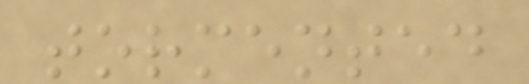tormented
